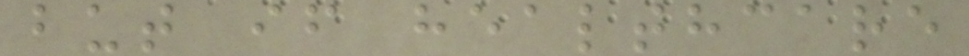but if healthcare
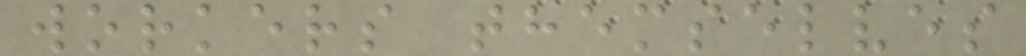workers themselves
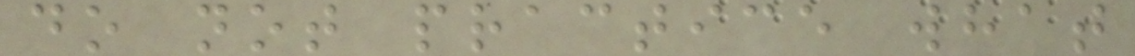do not practice what
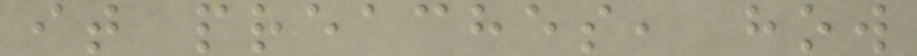it preaches, how
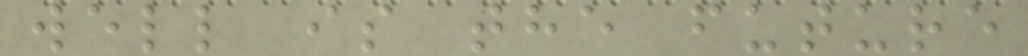well is the future
